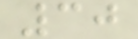30
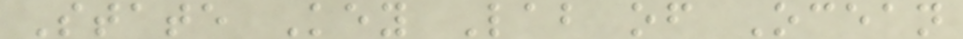State Key Lab of Ocean
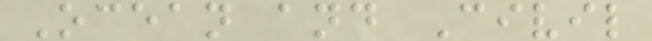Ocean and Civil
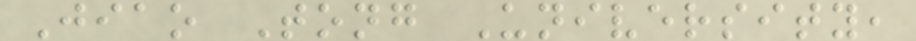Jiao Tong University,
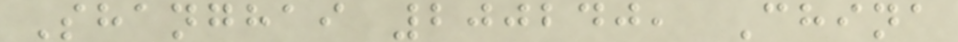Shanghai 200240, China
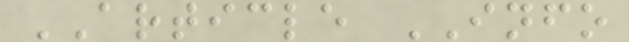ARTICLE INFO
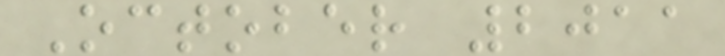October 2011
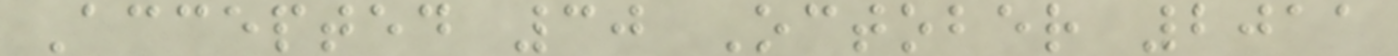Accepted 30 October 2011
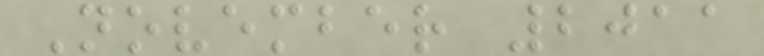November 2011
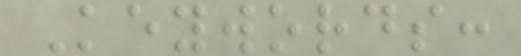Keywords:
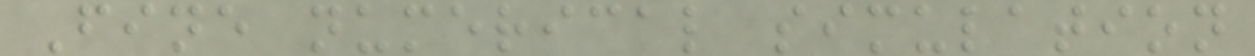Fine numerical simulation
